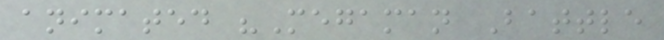animated "Megaman Battle
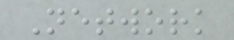Network
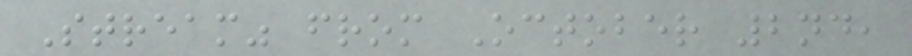Stream" from October 2nd,
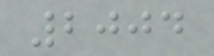2004
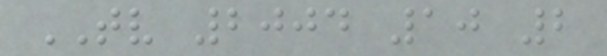TV 2004 10 2
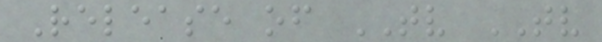Release of TV TV
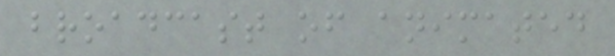broadcast of animated
